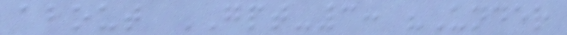about GPT-3: "Under
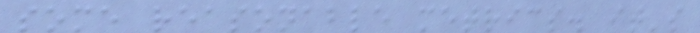some reasonable metrics. it's
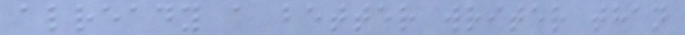already a better writer than
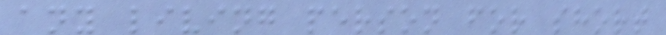any living person for short
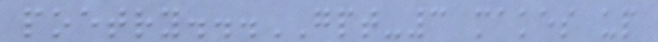poetry...GPT-3 makes up
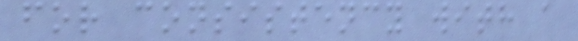for consistency with a
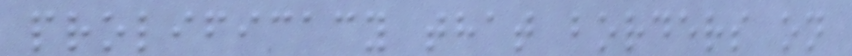prolificacy that borders on
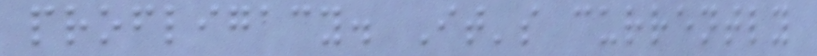profligacy. It's currently
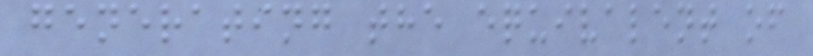generating the equivalent of
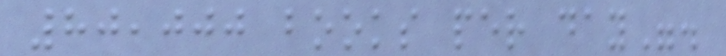80,000 books per day".
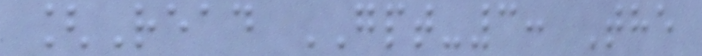[Read GPT-3: The
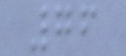76
